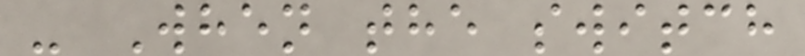- When the switch
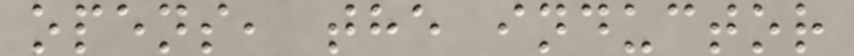opens, the inductor
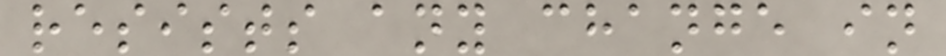resists any change in
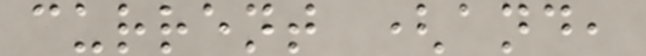current (and,
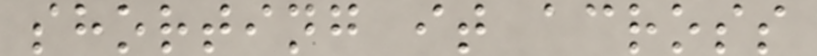shorting it across
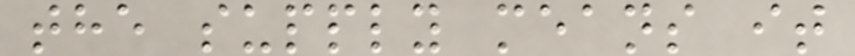the supply means it
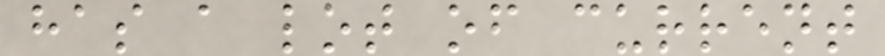has a lot of current
